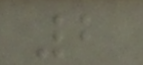2
